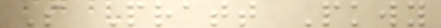S Pratt Pkwy
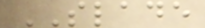SLADE
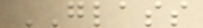GLASS
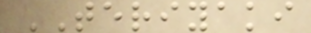TERIYAKI
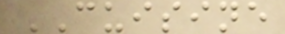CUISINE
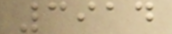3914
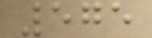575
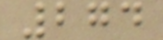274
